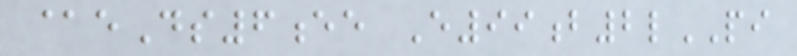@eDs6ee E99b2lPI
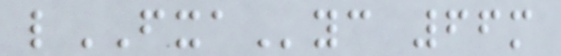lFXAyc 66m
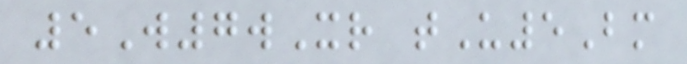5W7wXr tU5Bm
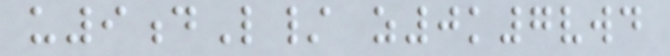u9dL/ z0k7vwd
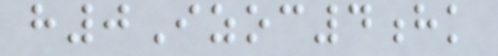h0Izoc4hk
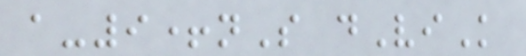a-9+nS dViK
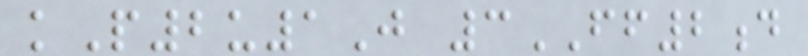kP2u1J 3FF2d
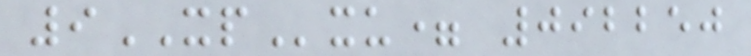9XPxu= 092250
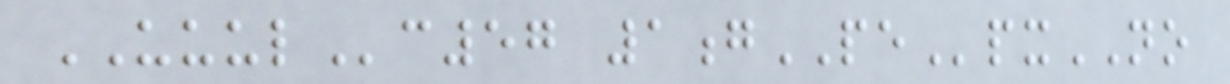UUULc57 1gPEpxNO
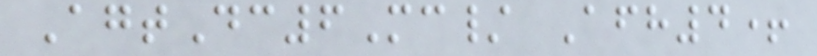AgtDc6Mc/ Afh4+
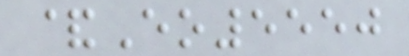&Eo5550
